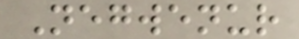Negwenur
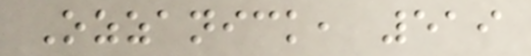Ozzanick, 519
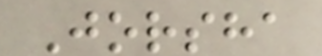Jorsha
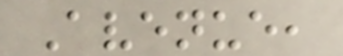Avenue,
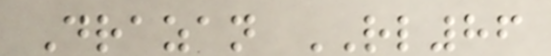Drazan RL86
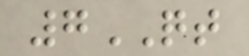7QT
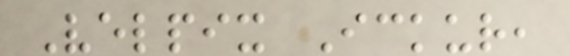Velpix Ickur,
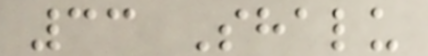33 Shalu
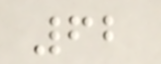62
